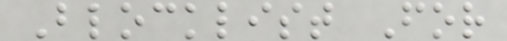Blocklist For
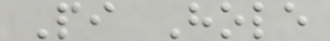Pi Hole
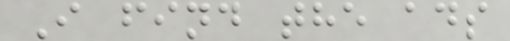I find the ads
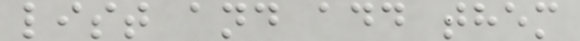list and add them
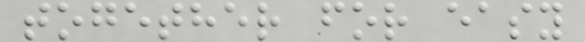together for easy
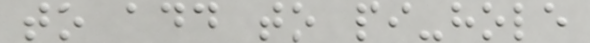to add to pi-hole
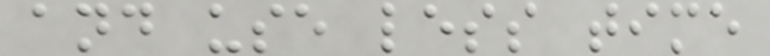and use less time
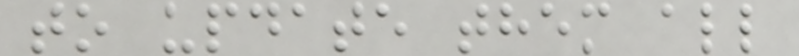to update them all
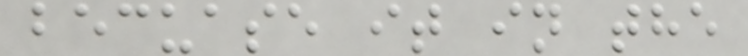becuase it in the
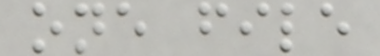one file
